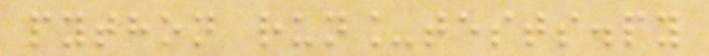python run_tests.py
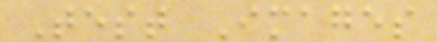Test Images
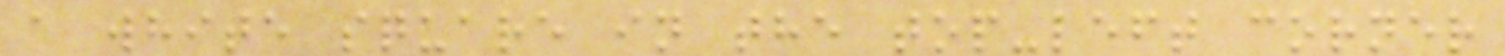a white square in the top-left corner
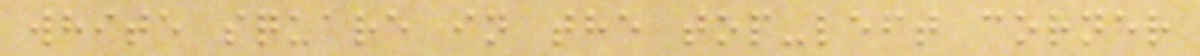white square in the top-left corner
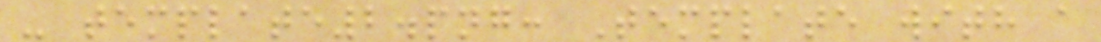- template2.png: Template with a
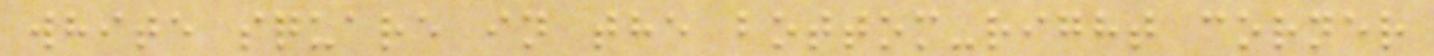white square in the bottom-right corner
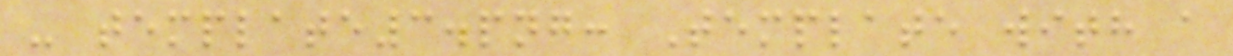- template3.png: Template with a
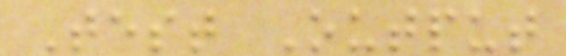Test Output
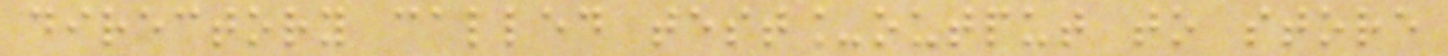directory called test_output to store
